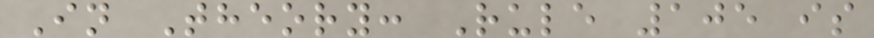In Theory: Rule 105 is
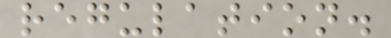regulation.
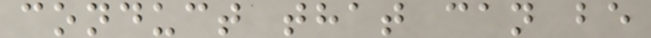conduct that can be
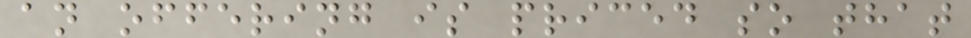an offering is priced so that
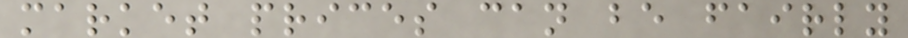market prices can be fairly
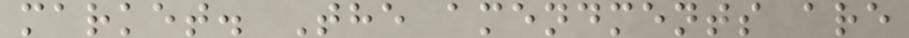market. The amendments are
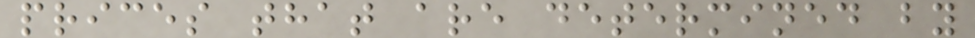prices that are determined by
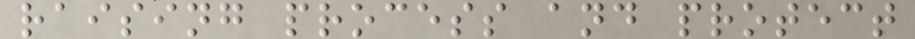raising process and protect
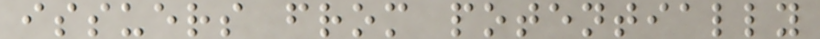issuers from potentially
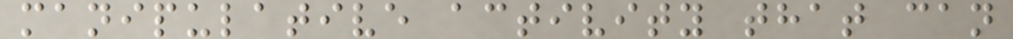manipulative activity that can
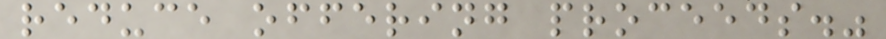reduce offering proceeds."
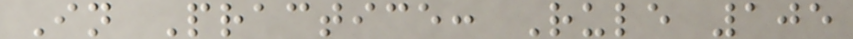In Practice: Rule 105
